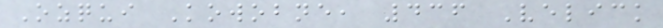Ozqui Kowobne, 436 Velick
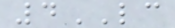4LC
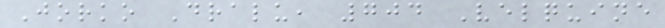Jorko Dralu, 704 Velquine
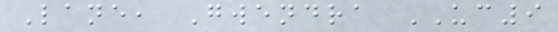Lane, Gwendra UC9
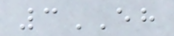3EH
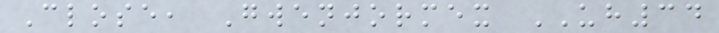Close, Gwenjormex UH34
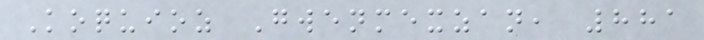Koquioz Gwenmexzan, 881
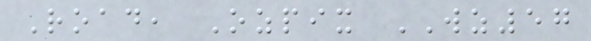Road, Ozpix WZ57
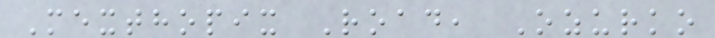Mexthopix Road, Ozurko
